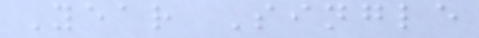Year Single
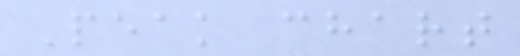Peak chart
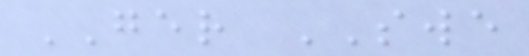GER SWE
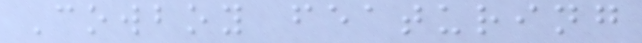Cowboy featuring
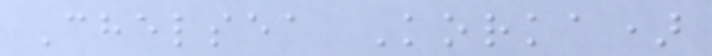Chelsea Korka)
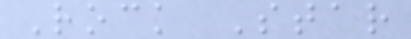Rock Star
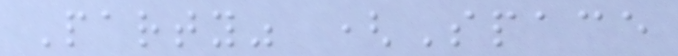Party" (Space
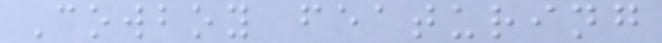Cowboy featuring
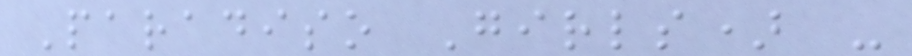Paradiso Girls) -
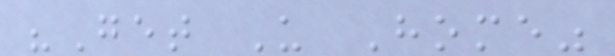"Get U Home"
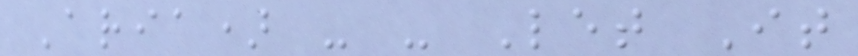Aria) - - Let It
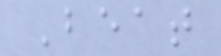Beat
